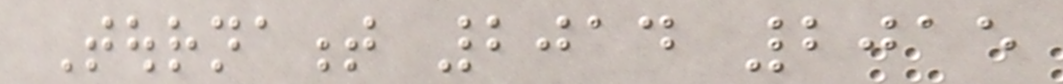Tournament 2014 2015
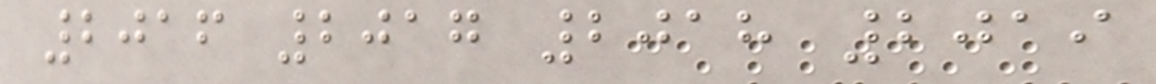2016 2017 2018 2019
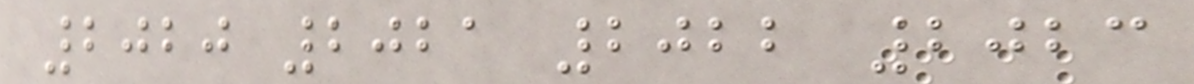2020 2021 2022 2023
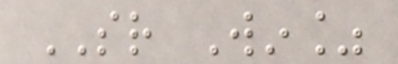SR Win%
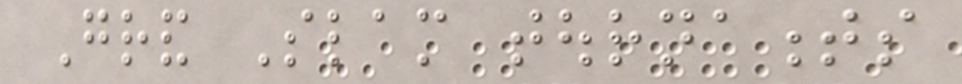Grand Slam tournaments
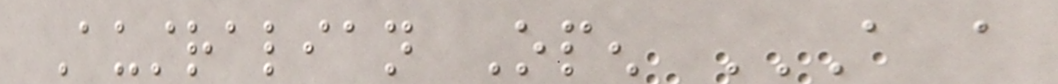Australian Open A A
